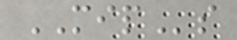MIPs
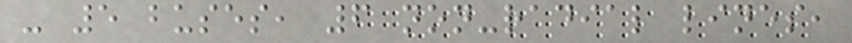- 5 buses, 6 non-radial lines,
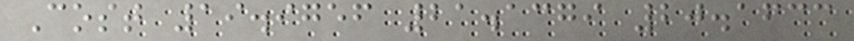Cost 19.9756 21.1379 20.1633
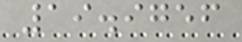19.9756
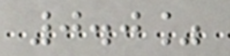0.0%
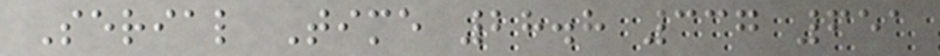Serial Time 28.8 337 651
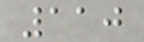110
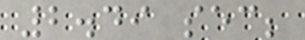2.49 sec;
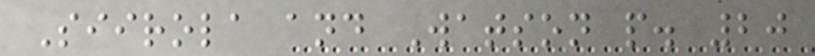Siirola and Watson p. 20
